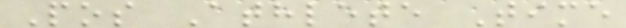Pos Athlete Time
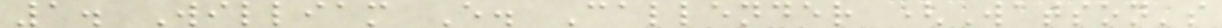1. William E. Callender (Watson's
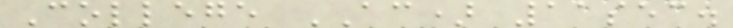College AC) 11sec.
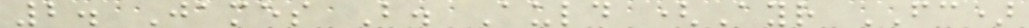2. James B. Auld (Ayr FC)
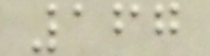167
